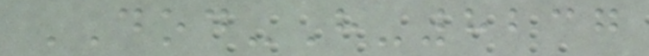DOD-H-8237
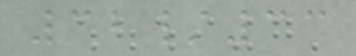32/33
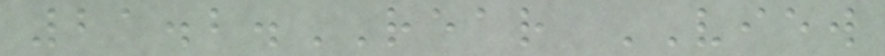21.2.REAR VIEW
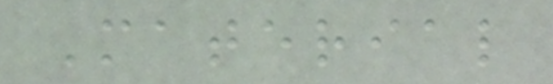Material
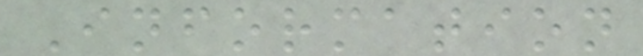Information
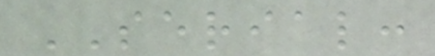SERIAL:
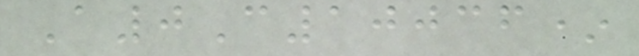A0C10036*
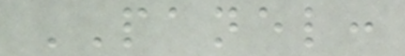PANEL:
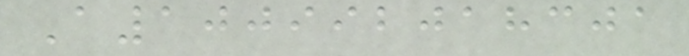A100992018301
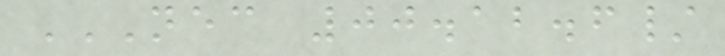NEC 00.12.6/
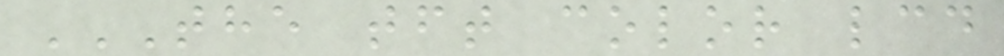THE TFT COLOR LCD
